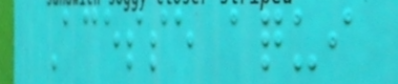Acesse aqui
